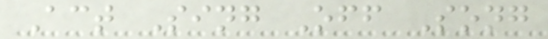Act Sing Off Song
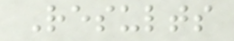Results
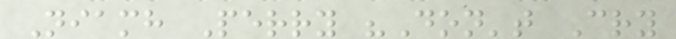Niamh Perry "Don't Cry
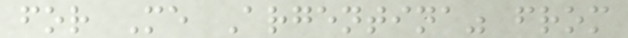for Me Argentina" from
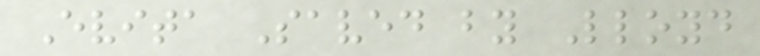Evita Saved by Lloyd
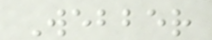Webber
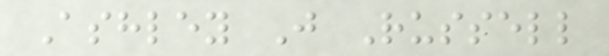Ashley J Russell
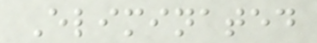Eliminated
